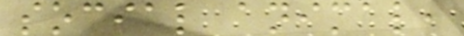social animal,
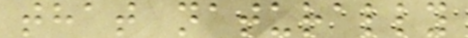that naturally
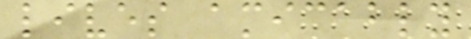lives amicably
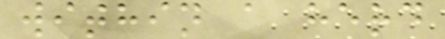within a herd
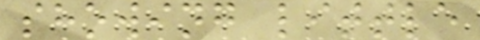showing little
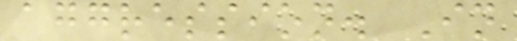aggression. In
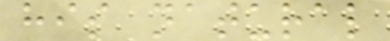his natural
